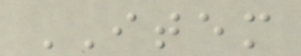ITEM
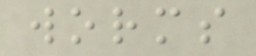worms
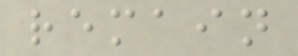remain
